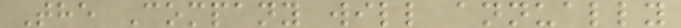The Company will annually
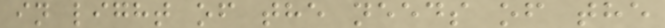in light of the needs of the
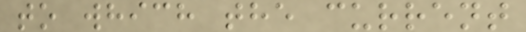to which the current
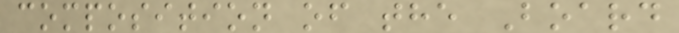composition of the Board
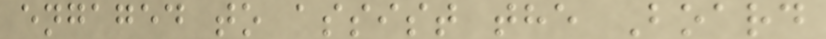engaged to assist the Board
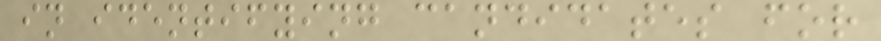in identifying candidates for
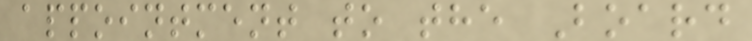appointment to the Board
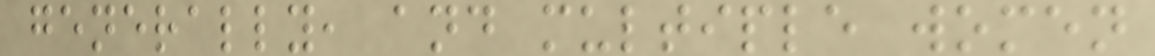generally, and multiple women
